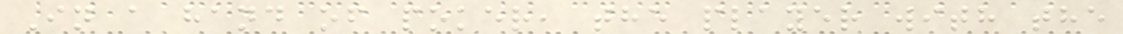In a hand of poker, the player with the
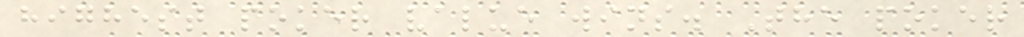highest poker value wins. The poker
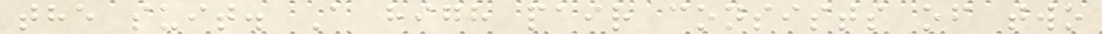the suit. A high pair consists of two
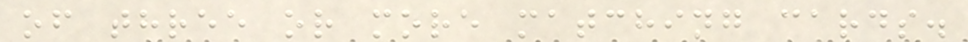of three or more matching cards.
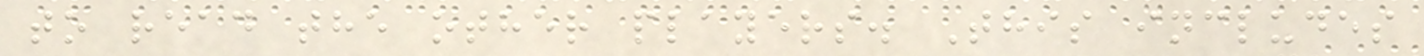to read the other players. This includes
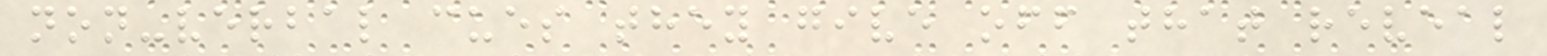non-verbal cues they give off that reveal
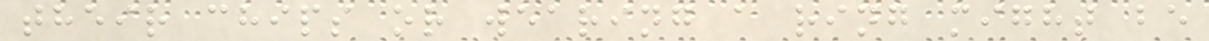their chips or wearing a ring might be
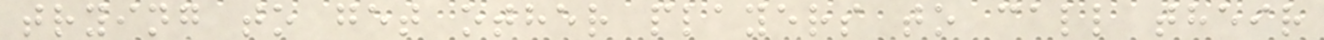trying to get other players to call their
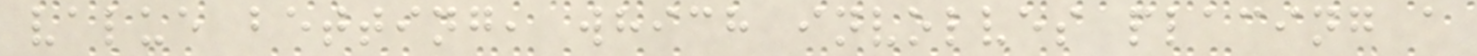value betting, which involves placing a
